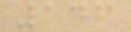146
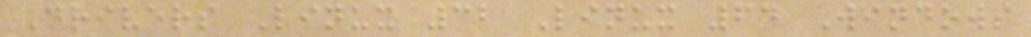Drivers Linux 32 Linux 64 Windows
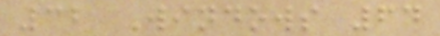32 Windows 64
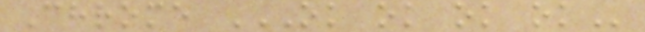Chrome OK OK OK OK
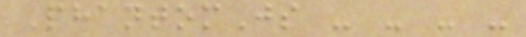PhantomJs - - - -
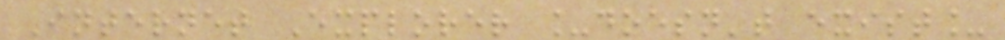Internet Explorer _doesn't exist_
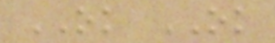OK OK
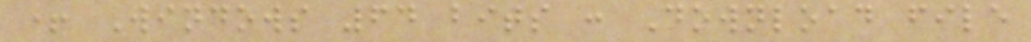+ Windows 64 bits : Download file
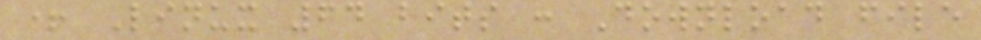+ Linux 64 bits : Download file
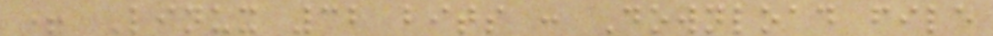+ Linux 32 bits : Download file
